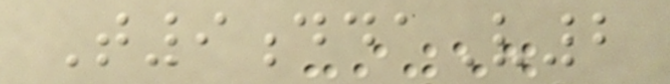T9ddaV2
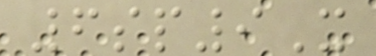6sp9X
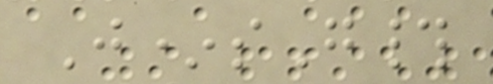J*sG#
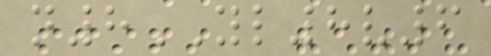n8YL8v6
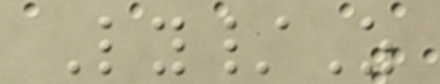Ly/Z
